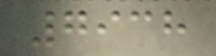7938
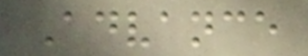Advance
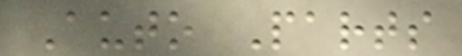Auto Parts
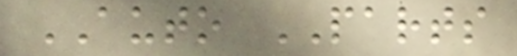AUTO PARTS
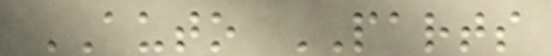AUTO PARTS
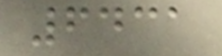6431
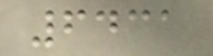6431
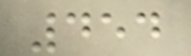454
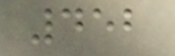452
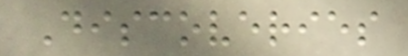Discoveries
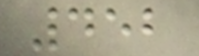452
